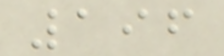196
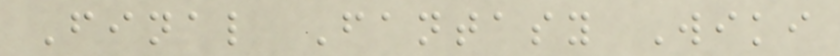Final Fantasy Wiki
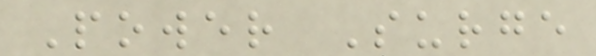Power Surge
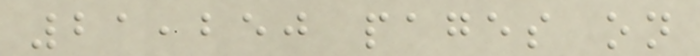21,250 pages on
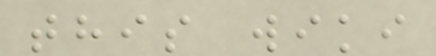this wiki
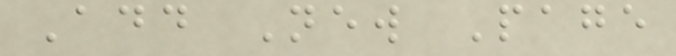Add New Page
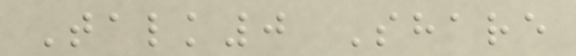Talk0 Share
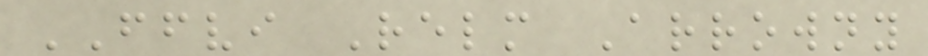FFVI Relm Arrowny
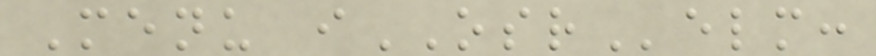Menu iOSRelm:
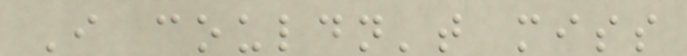I couldn't miss
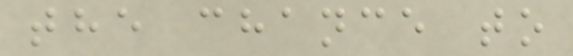the chance to
